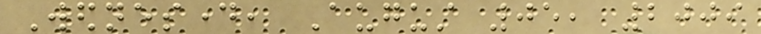Wednesday, August 05, 2009
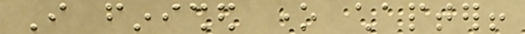I finished one chapter!
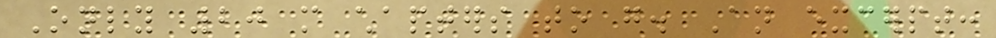Only 20 more chapters to go. An excerpt:
